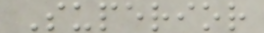Superior
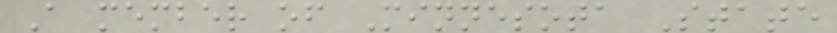A member of Minnesota State
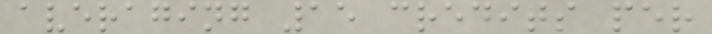averaging 15 credits per
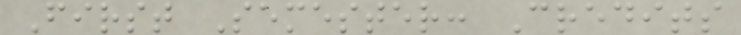First Semester: Credits
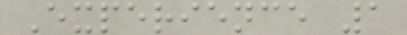Experience 1
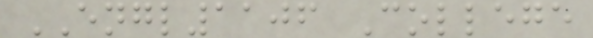ENGL1106 College
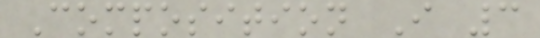Composition I 3
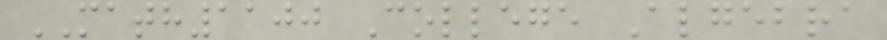MATH1100 College Algebra
